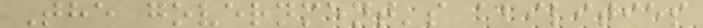The government's abilities
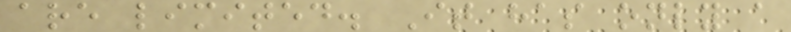are limited. It has only a
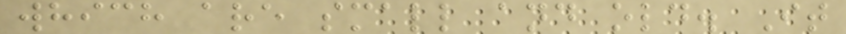which are small and old. It
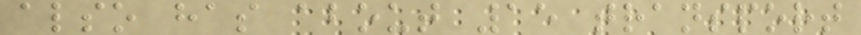also has about 15 transport
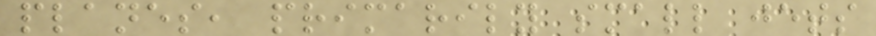planes, primarily small jets
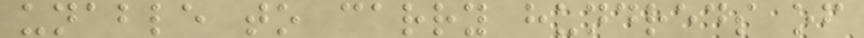unable to carry hundreds of
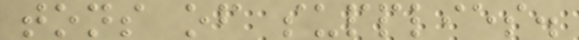tons of supplies.
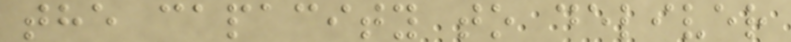the capacity to deliver
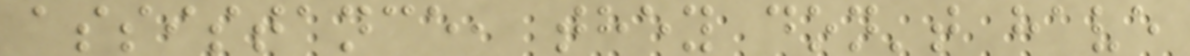assistance, they don't have
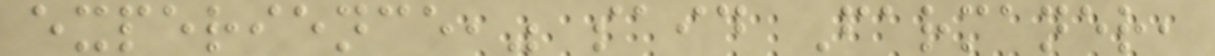experience," said Farmaner,
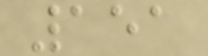151
